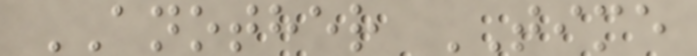ANOTHER TIME
